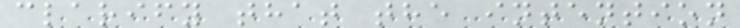clarify that the intention
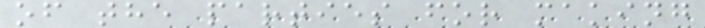of the parties for making
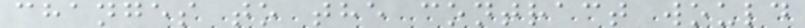changes to the contract would
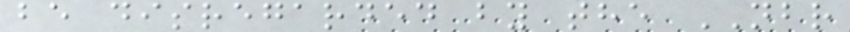be disregarded by the NBR
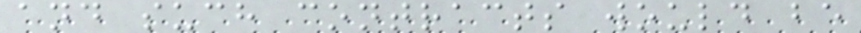and such contracts would be
